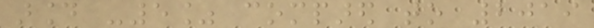around -5% compared to 2019
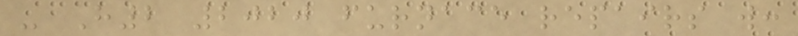- H2 2020 furnace repairs will:
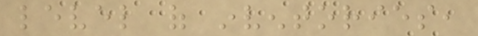level of inventories,
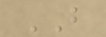BUT
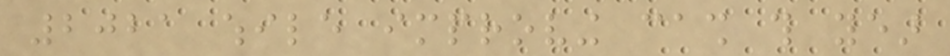2021 while improving cash this year
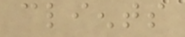clients
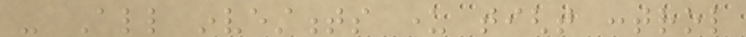- All investments under tight control
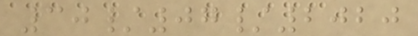30/07/2020
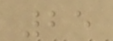25
